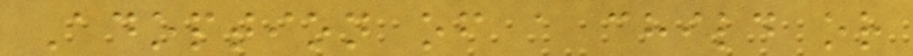Adoption of a child or
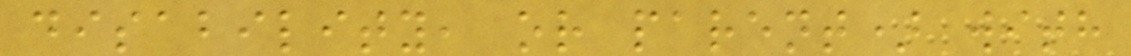disability, or parent) with
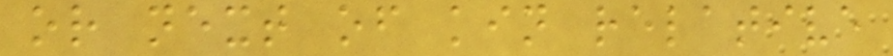or next of kin relative
